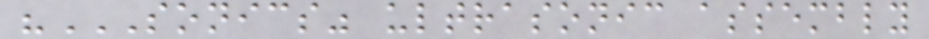"SONICS" ULTRASONIC ASSEMBLY
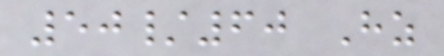50/60 Hz
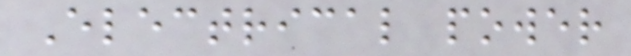Electrical power
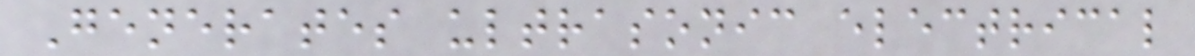Generates ultrasonic electrical
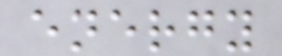energy
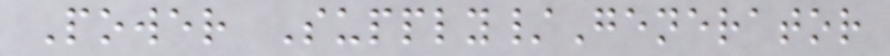Power Supply/Generator
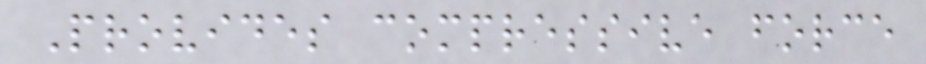Provides compressive force
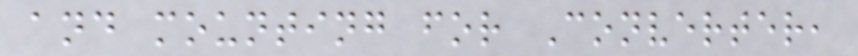and mounting for Converter,
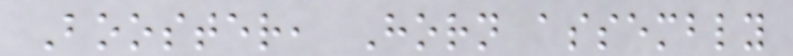Booster, Horn assembly
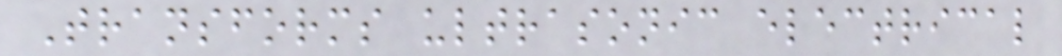Transforms ultrasonic electrical
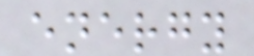energy
